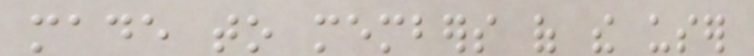made to members of the user
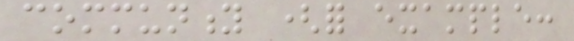community (for example:
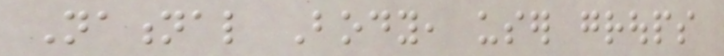National Body, user groups
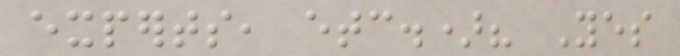experts, etc.)? Yes
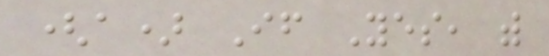(a) If Yes, with
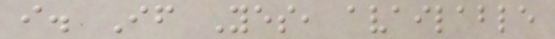i. If Yes, available
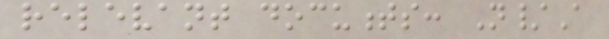relevant documents: N/A
